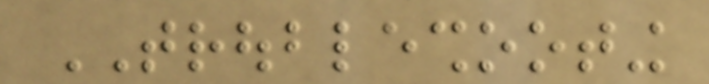TROUBLESHOOTING
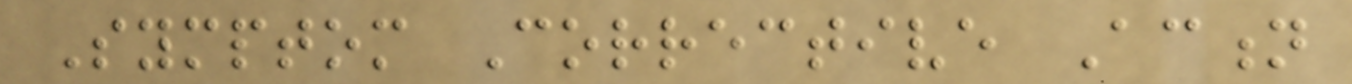Symptom Corrective Action
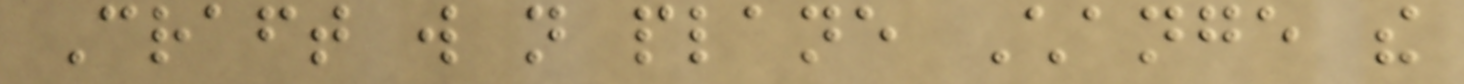Craft will not plane Change the
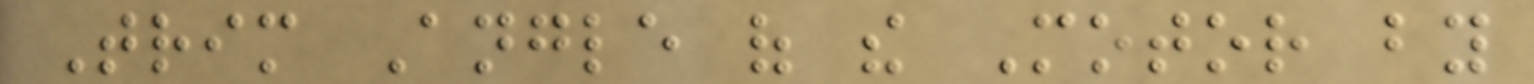Trim Angle of the Motor by
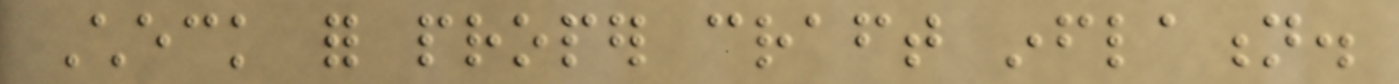Check for proper craft inflation.
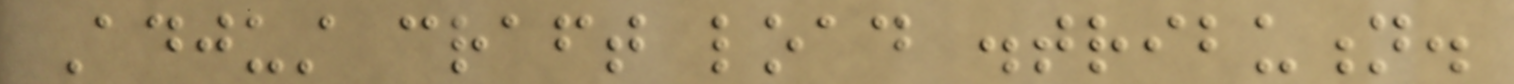Adjust craft load distribution.
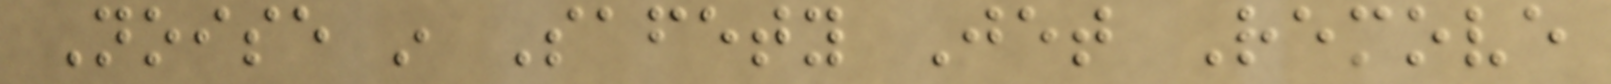Noise in Safety Jet Remove
